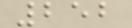252
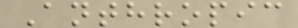Anthropic
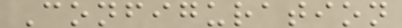Configuration
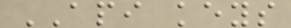API keys
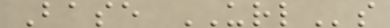Base URLs
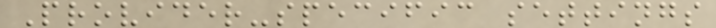Provider-specific settings
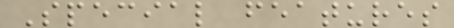Special features
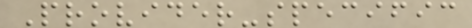Provider-specific
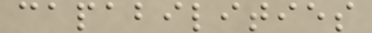capabilities
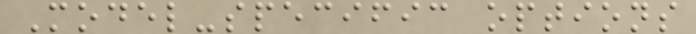Model-specific options
